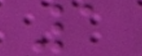1
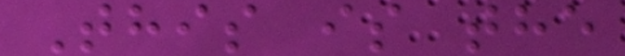This is the
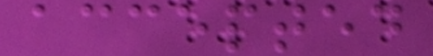accepted
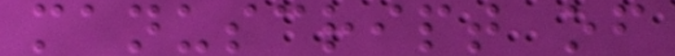manuscript of
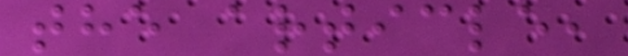the article,
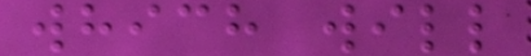which will
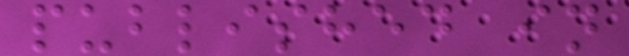published in
